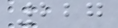227
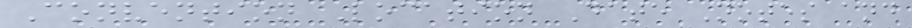Convention Location Date Notes and
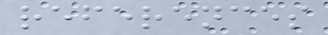references
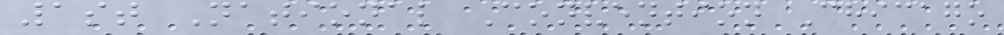1st National Convention Chicago
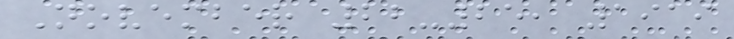November 22-25, 1919
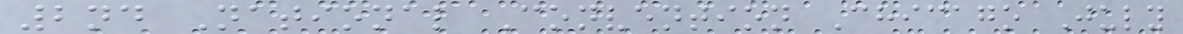2nd National Convention Chicago July
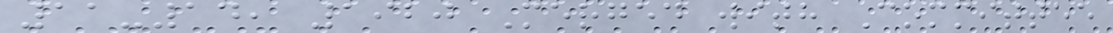11-14, 1920 Merged with Committee
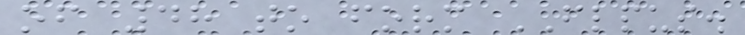of 48 to form FLPUS.
